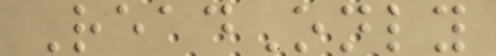ReadOnly
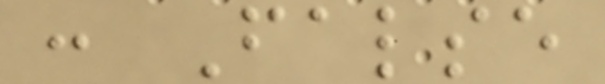: False
